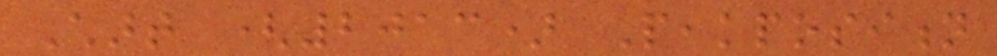Chart (2013) Peakposition
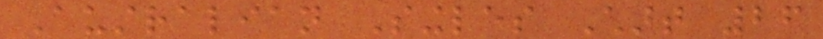Australian Singles Chart 26
